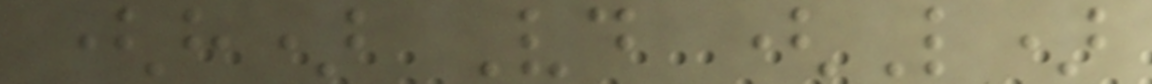(h) Vd (L)
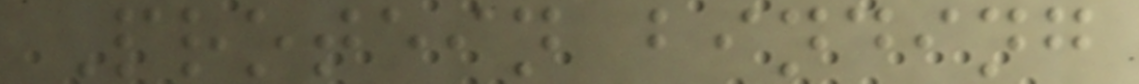Protein binding
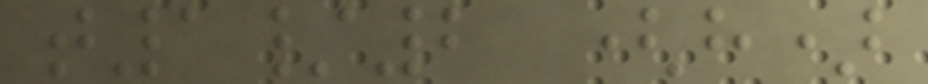t1/2 (h)
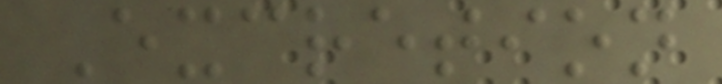Excretion
